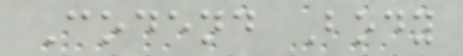Codend Body
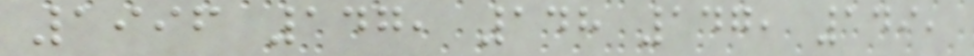1996 147, 148 147, 149,
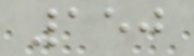150
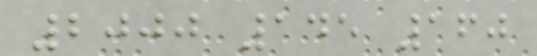2000 145 160
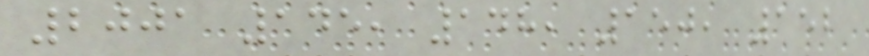2001 145, 148, 150, 152
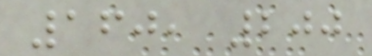160, 200
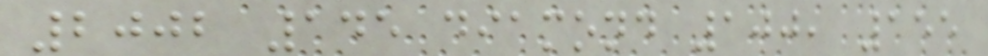2002 145 diamond 100, 155
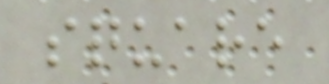square
